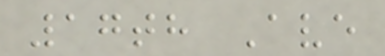17th Ave
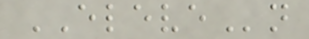ELEVEn
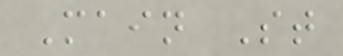Main St
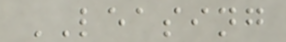LEASING
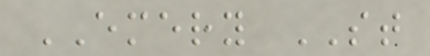EMERY ST
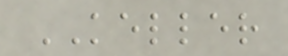KELLER
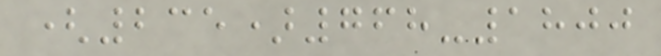(235)768-1800
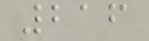216
